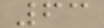63
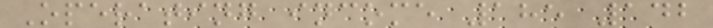Operating income 185 142
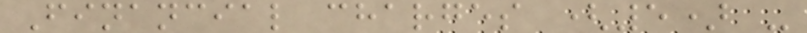Financial charges (5) -
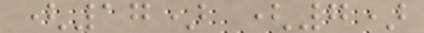(17) (7)
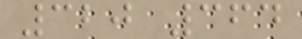320 364
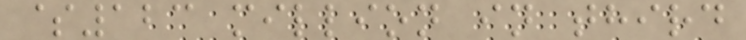$123 million in third
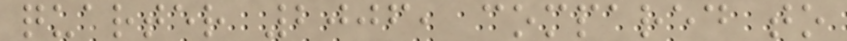quarter 2006, compared to
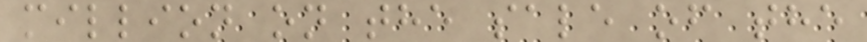million on the sale of the
